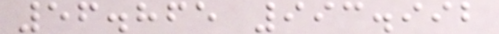56.865 993.992
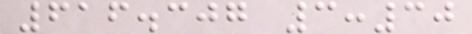616.307 3:30
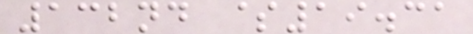132nd $19.31
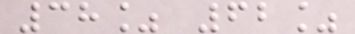38% 62%
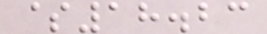$18.23
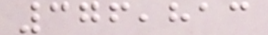376,813
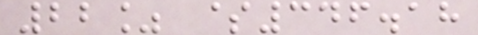22% $346.18
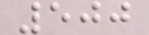500
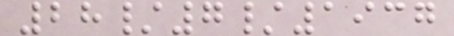28/7/1937
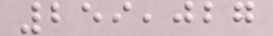259,027
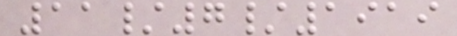11/7/1919
